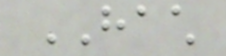HACH
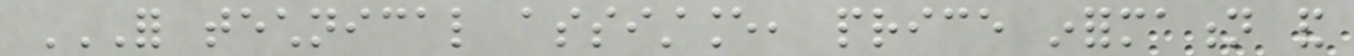FOR TECHNICAL ASSISTANCE, PRICE INFORMATION AND
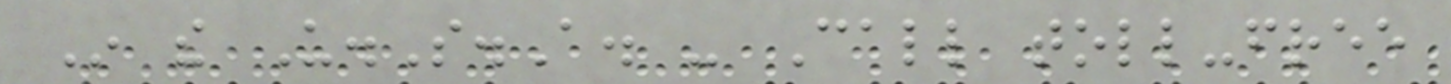In the U.S.A. - Call toll-free
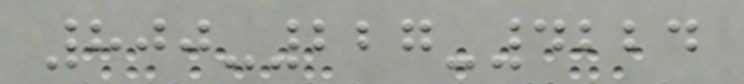800-227-4224
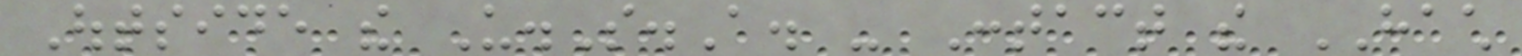Outside the U.S.A. - Contact the HACH
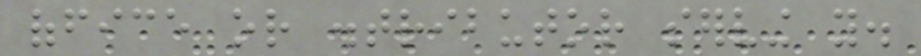office or distributor serving you.
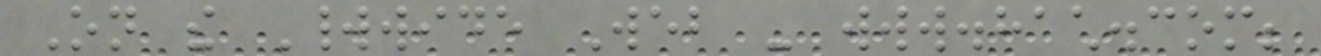On the Worldwide Web - www.hach.com;
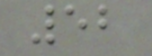52
